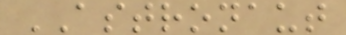ASTRONAUT
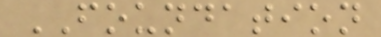FOUNDATION
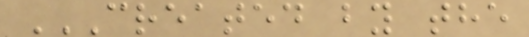CREATED BY THE
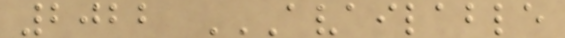2022 AVAILABLE
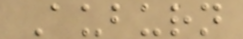Auburn
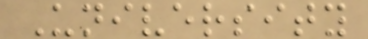University
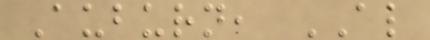Auburn, AL
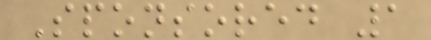Sponsored 1
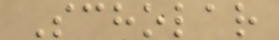Scholar
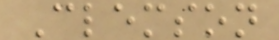Clemson
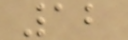12
